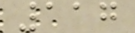117
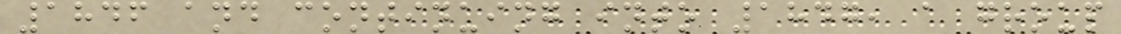1846 and continuing into 1847, a group
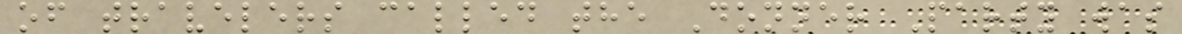of travelers called the Donner Party was
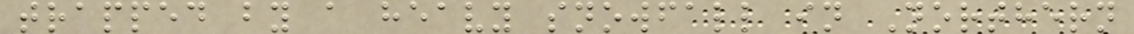trapped by a heavy snowfall in Northern
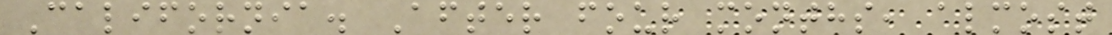California. After four months, almost
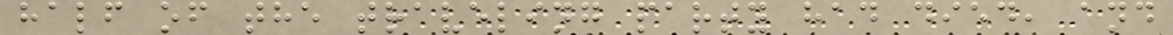half of the traveling party had died, and
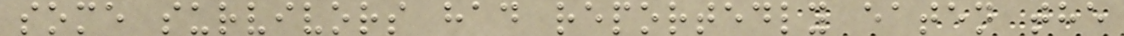some survivors had reportedly eaten the
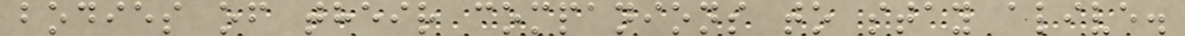bodies of their companions to stay alive.
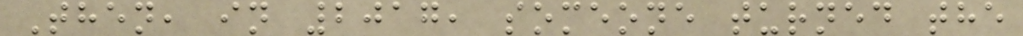Then, in 2017, someone turned the
